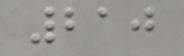210
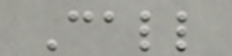Call
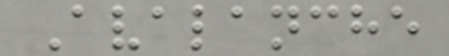Avalanche
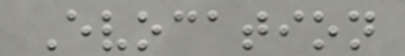Evocation
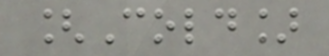[Cold]
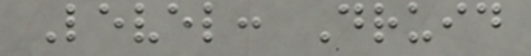Level: Druid
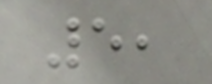5,
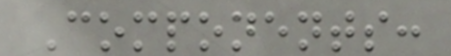Components:
